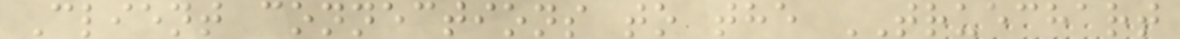Client connections to the TRUECHART
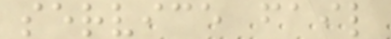service fail
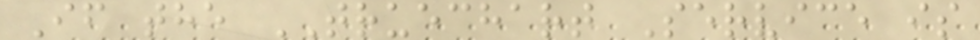If the TRUECHART Service is
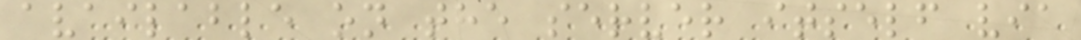available on the server itself via
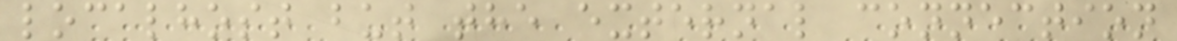localhost but the external connection
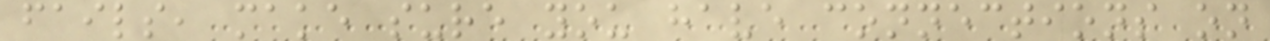fails, make sure you have connections on
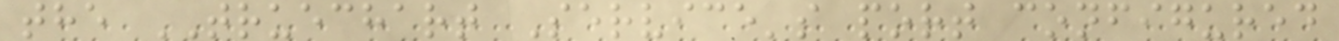the TRUECHART Service's port configured
